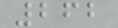262
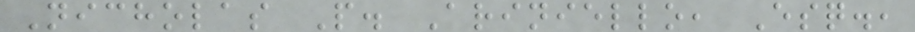Nicholas P. Ariniello, Esq.,
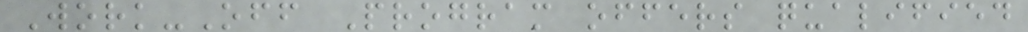Work-Off Program offers qualified
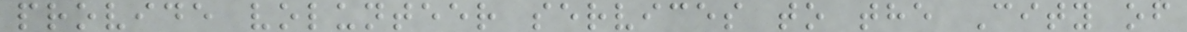provide volunteer services to the City of
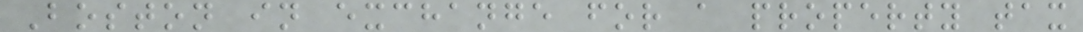Boston in exchange for a property tax
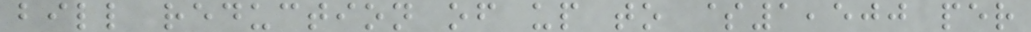bill reduction of up to $1,500 per
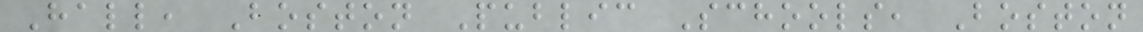Hall, Boston Public Schools, Boston
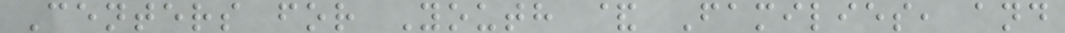Centers for Youth & Families, and
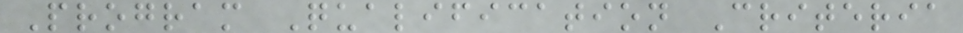Program Qualification Criteria
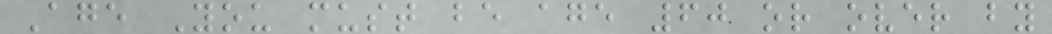Age You must be age 60 or over by
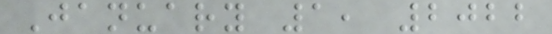January 1, 2022
